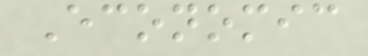Economic
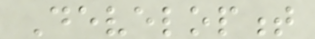Development
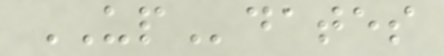UPdates
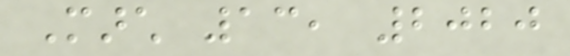March 13, 2020
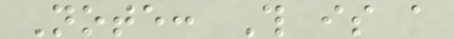Note: This is a
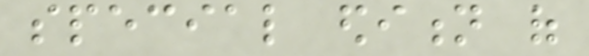special edition of
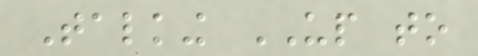Talking UP to
